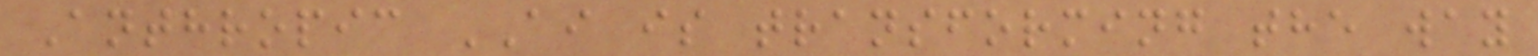Anthropic AI is transforming the way
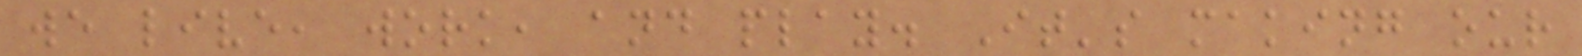we live, work, and play. It's making our
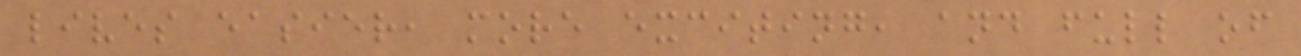lives easier, more exciting, and full of
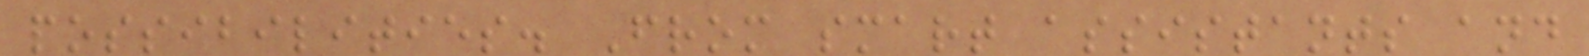possibilities. From smart assistants and
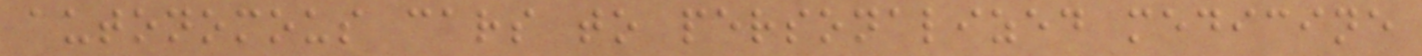autonomous cars to personalized medicine
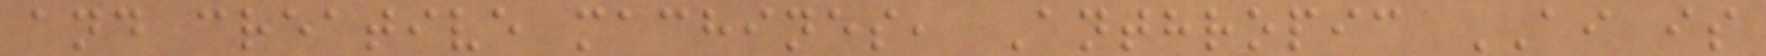and creative machines, Anthropic AI is
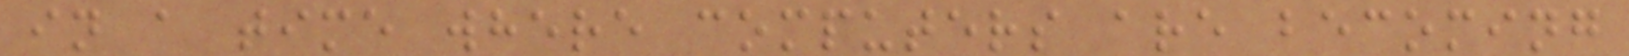in a time where computers are becoming
